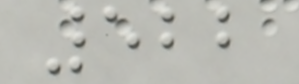522
